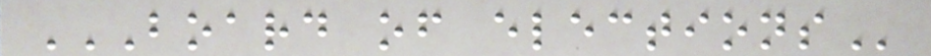BOARD OF ELECTIONS
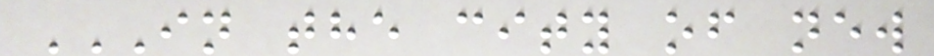IN THE CITY OF NEW
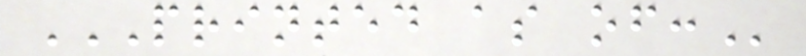PRINTED AS OF:
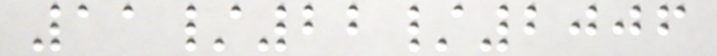11/22/2006
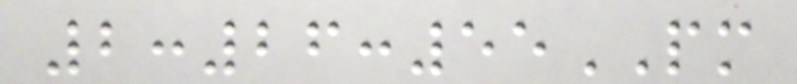2:26:55PM
